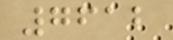7612
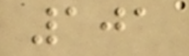101
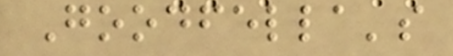Goodfella's
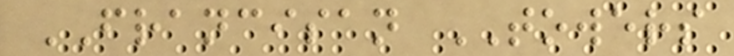FRANCISAN TOWERS
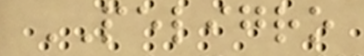PELIGRO
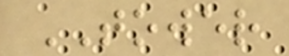TOWER
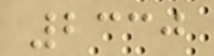2330
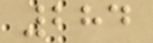284
